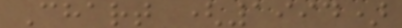Chart (1994)
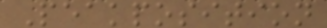Peakposition
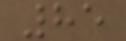85
